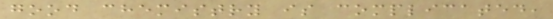good chemistry is complicated,
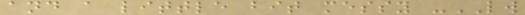and a little bit messy -LW
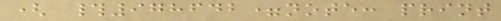( #978642=note: print
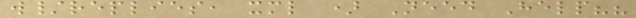w/replies, xml ) Need Help??
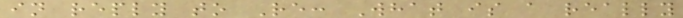in reply to Re: What is a really
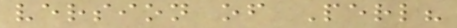version of Perl?
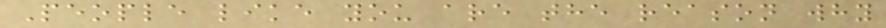People like you are the reason why
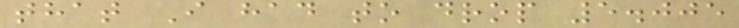that I had to drop 5.005
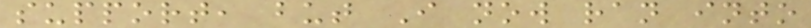support, but I now ran into
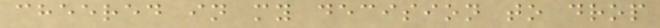cheered in my decision to drop
